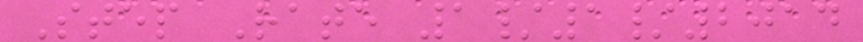Step Rate 1/1/2014
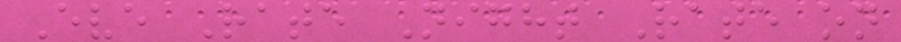Eve Rate Night Rate on
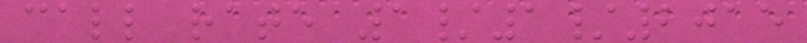call rate 1/1/2015
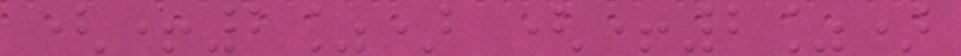(+2%) (+2%)
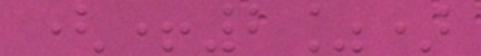(+2%)
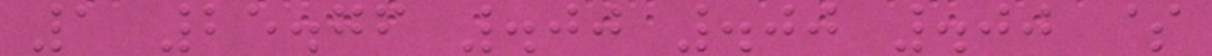1 25.76 .00 .00 .00 $
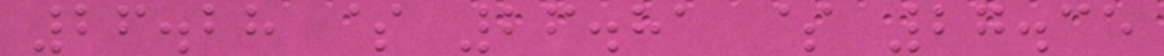26.28 $ 26.81 $ 27.35
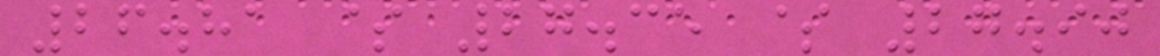26.81 $ 27.35 $ 27.90
